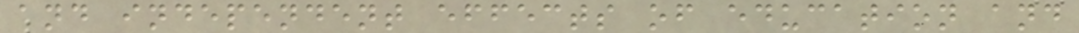and independent effects of education and
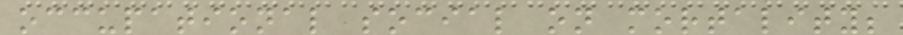occupational social on mortality;
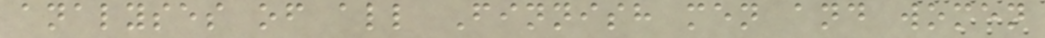analyses of all Finnish men and women
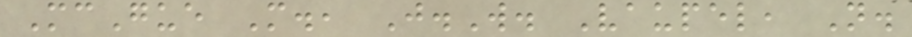McGue M., J.W. Vaupel, N.
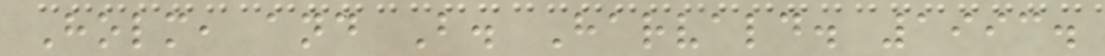Holm, and B. Harvald. 1993.
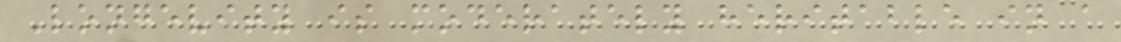Longevity is moderately heritable in a
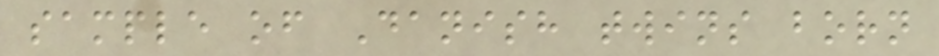sample of Danish twins born
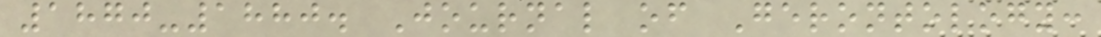1870-1880. Journal of Gerontology:
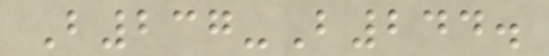B237-B244.
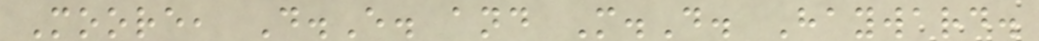Moore, D.E. and M.D. Hayward.
